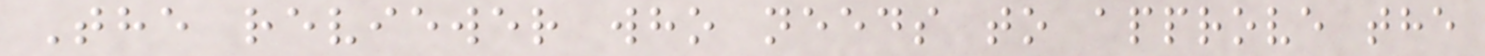The reviewer who needs to approve the
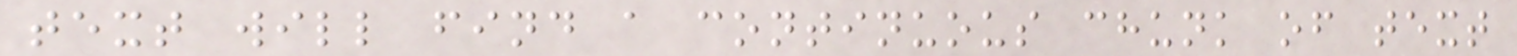text will find a continuous chunk of text
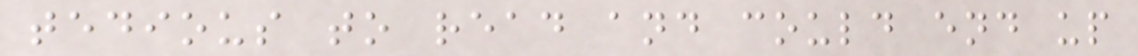tedious to read and could end up
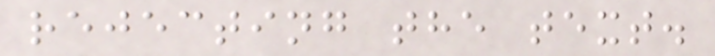rejecting the text.
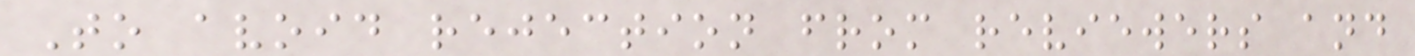To avoid rejection from reviewers and
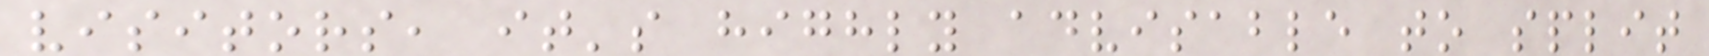visitors, it's highly advisable to split
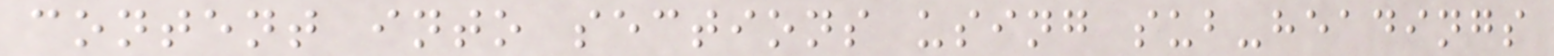content into sections using sub-headings
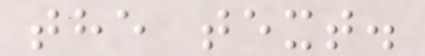the text.
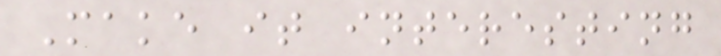Make it interesting
